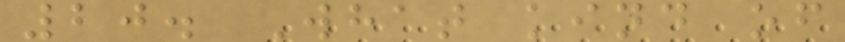20. What kind of
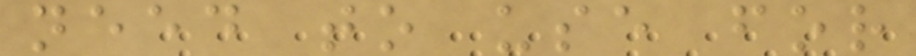need to use for
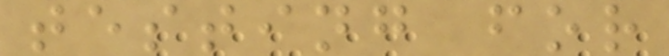testing for
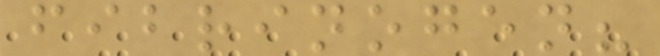fibrinogen?
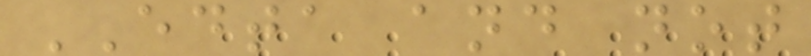EDTA and not
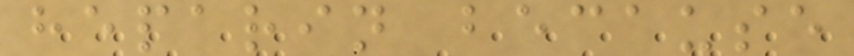heparin because
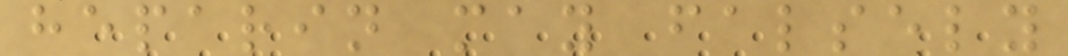heparin may falsely
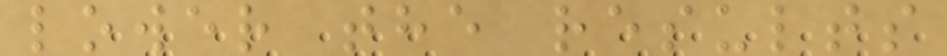lower the results
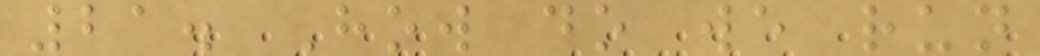21. How do we run
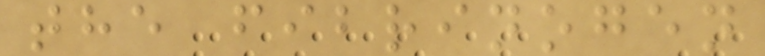the fibrinogen
